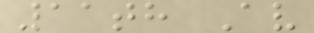11th Av
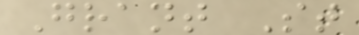Grant St
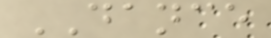DANCE
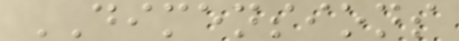DIMENSIONS
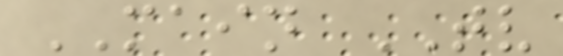MAIN TV
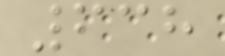638
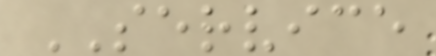SERVICE
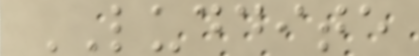LUDDITE
